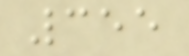355
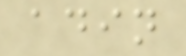adin
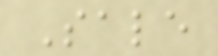Sale
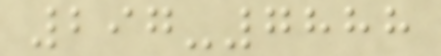297-7888
